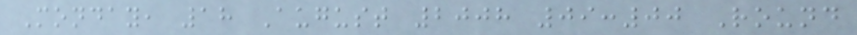Monday, 18 August 2008 09:00 Round
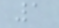1
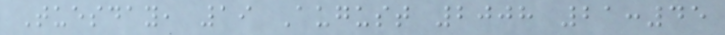Tuesday, 19 August 2008 21:45
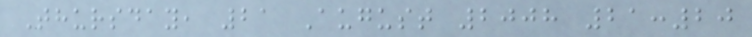Thursday, 21 August 2008 21:20
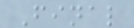Final
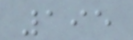195
